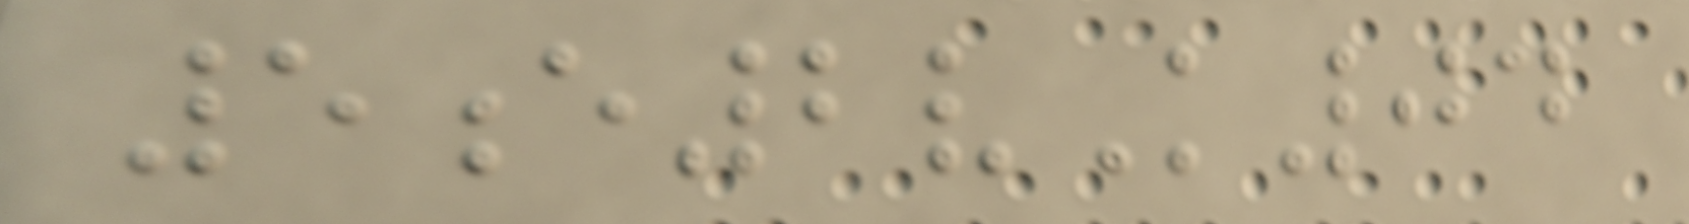5e2vK04
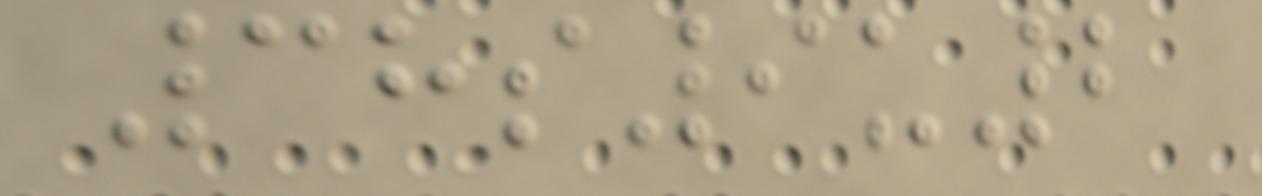38s9u2
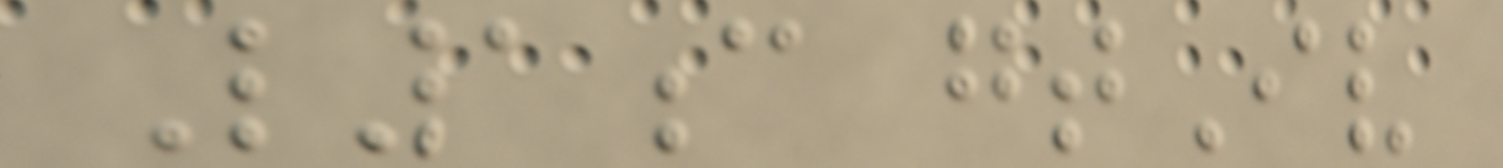L1c gtIv
